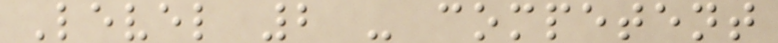Level 2 - competent
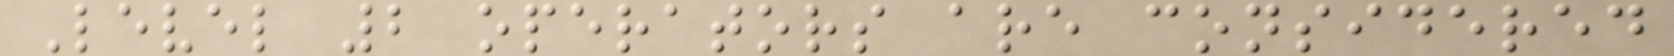Level 2 operators are considered
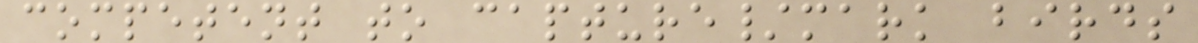competent to capture/mark birds
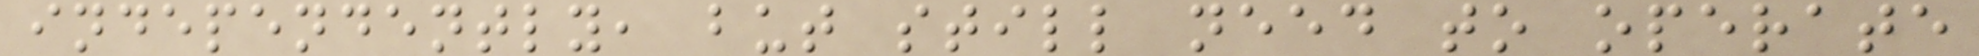independently, but still need to operate
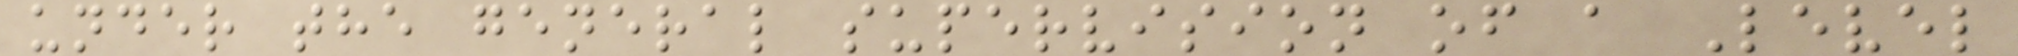under the general supervision of a Level
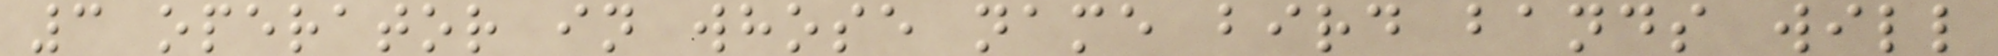3 operator in whose name bird bands will
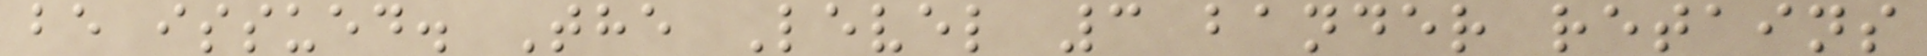be issued. The Level 3 bander retains
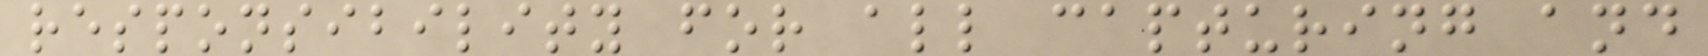responsibility for all capturing and
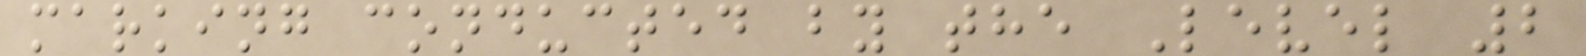marking conducted by the Level 2
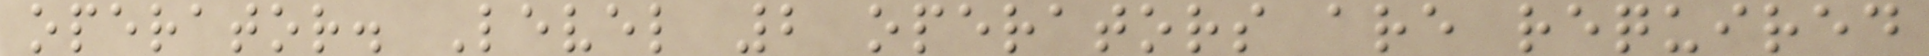operator. Level 2 operators are required
